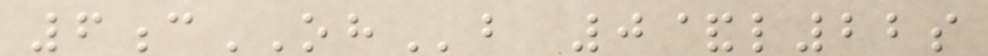6cOHb 0&l22s
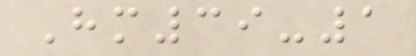Hm39-1
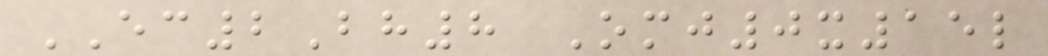EC2Bh8 Omj0x15l
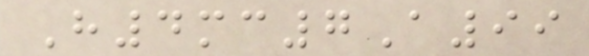H4mc7A99
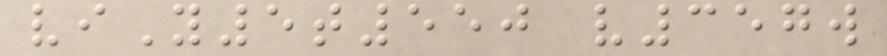viY5t550 v357w
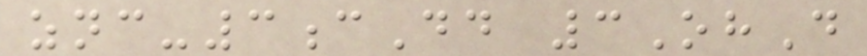znc-3cDd 3OhD
